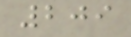209
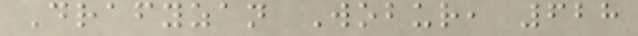Drafyzan Wobur, 628
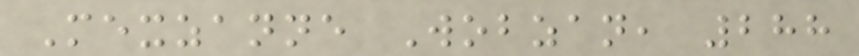Mexzanne Wobzan, 288
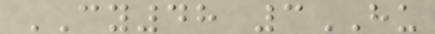CY48 3HU
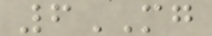6MG
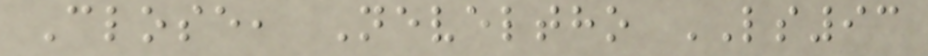Close, Neveltho LS93
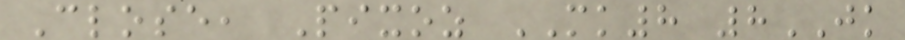Close, Pixoz MK8 8JK
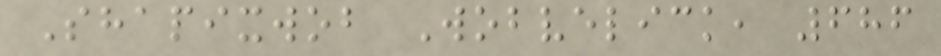Shapixwob Wobvelick, 686
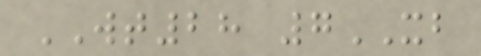WT28 7XB
